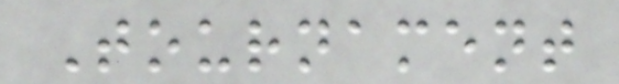Tournament
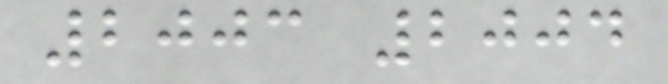2003 2004
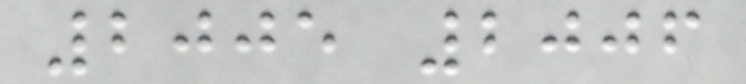2005 2006
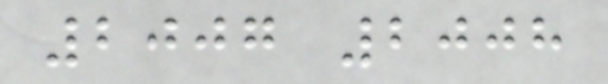2007 2008
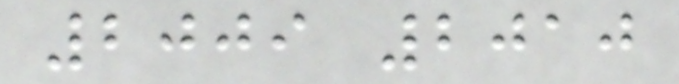2009 2010
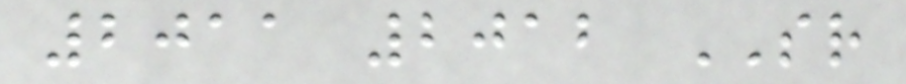2011 2012 SR
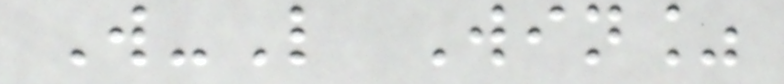W-L Win%
